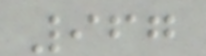967
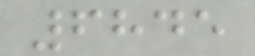6845
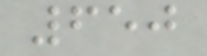650
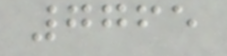7765
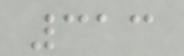313
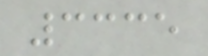3335
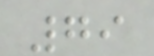79
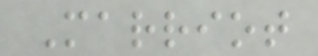Marriot
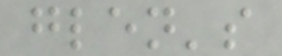glen's
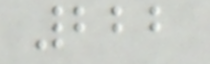222
